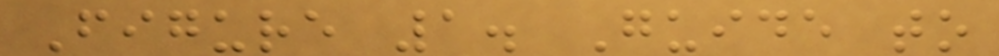Figure 1. Guide to
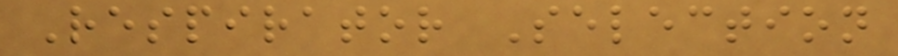Respirator Selection
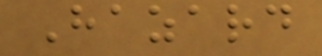Hazard
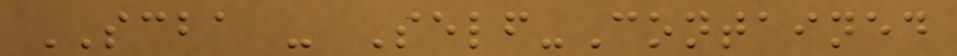SCBA - Self-Contained
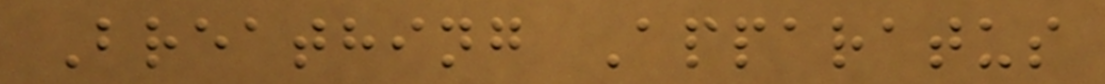Breathing Apparatus
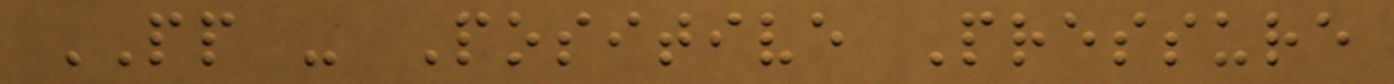PP - Positive Pressure
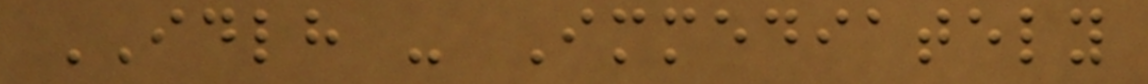IDLH - Immediately
